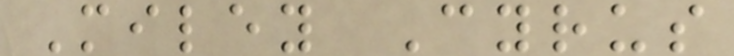Miley Cyrus
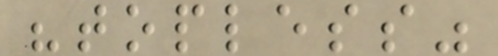"topless"
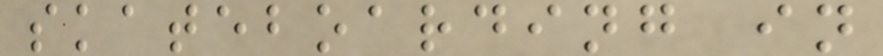skateboarding in
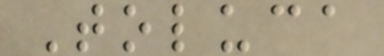Toluca
